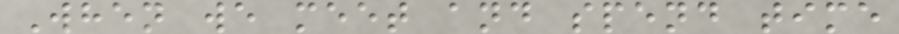When we meet and spend time
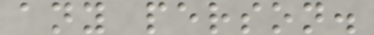any person.
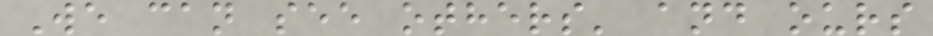We can see others' and ours
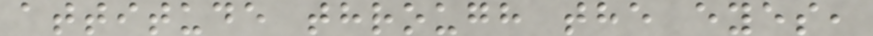attitude through the eyes,
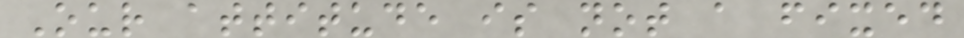Our attitude is not a fixed
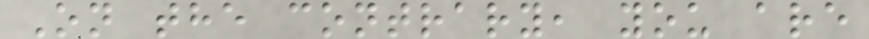On the contrary, you are
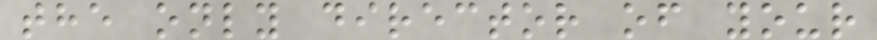the only director of your
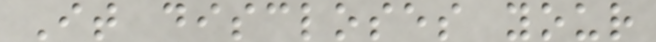It discloses your
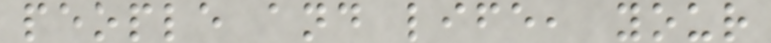people and life, your
